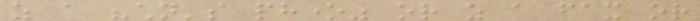as a "children's phone" or as a fax or
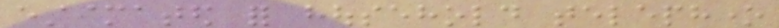estimated for household telephone
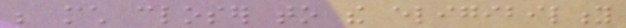be much closer to the eligibility
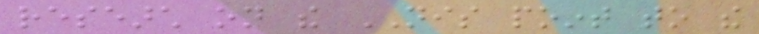research on the NIS point to the
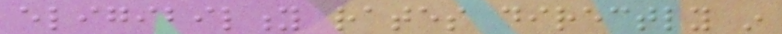eligibility rates directly in
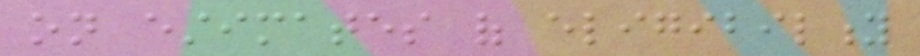on estimates of eligibility
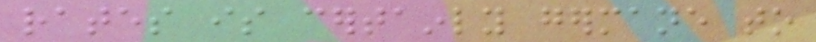rates is certainly germane to
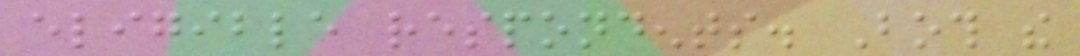eligible respondents. Both the
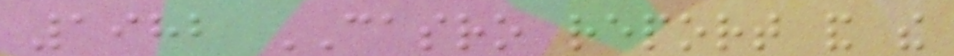1982 CASRO report and the
